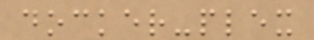docker-plex
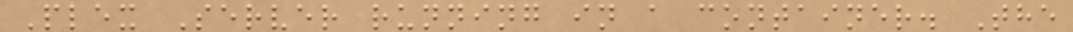Plex Server running in a container. The
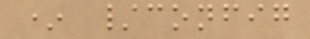* /config
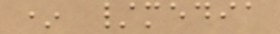* /media
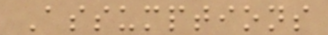Assumptions
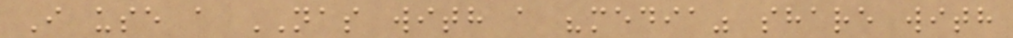I use a NAS with a "media" share with
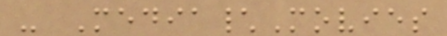- Media\Movies
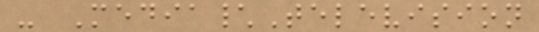- Media\Television
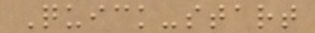Quick-start
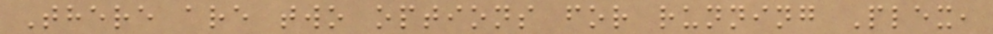There are two options for running Plex,
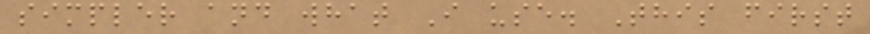simpler and what I use. This first
